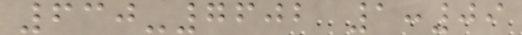630-7602 1:09
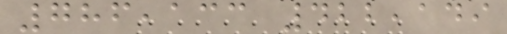786,133 422,149
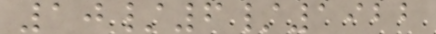10/6/1922
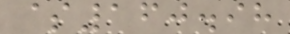$160.98
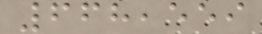668,559
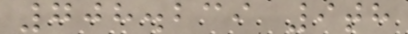708.239 9th
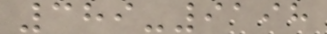389-9198
